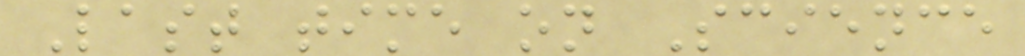Last time on Science
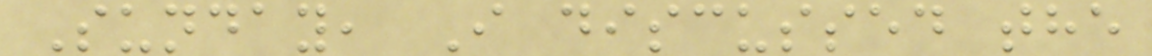Sunday, I discussed the
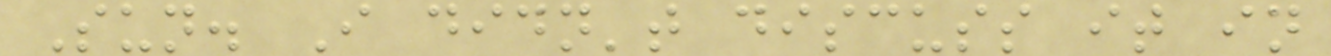Sun. I didn't discuss it in
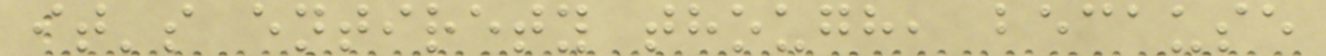it's entirety though, because
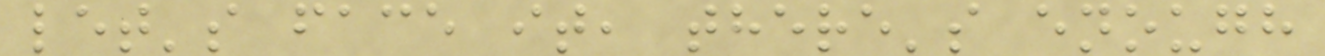let's face it, there's enough
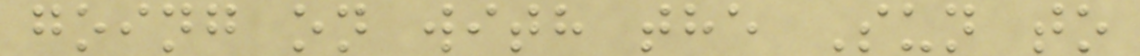going on with the Sun to
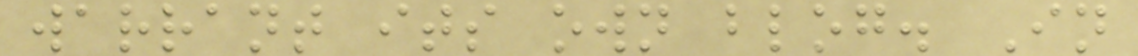warrant its own blog. In
